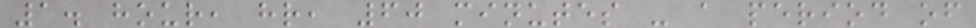1. hour, hr, 60 minutes - a period of
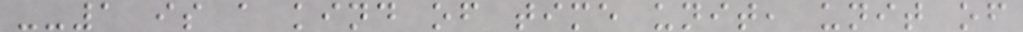--1 is a kind of time unit, unit of
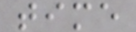time
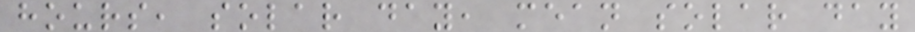hours, solar day, mean solar day
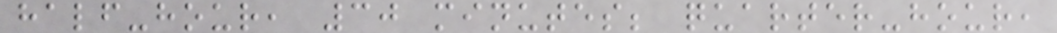half-hour, 30 minutes; quarter-hour,
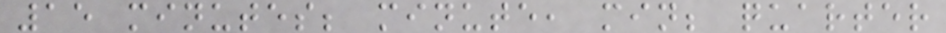15 minutes; minute, min; quarter
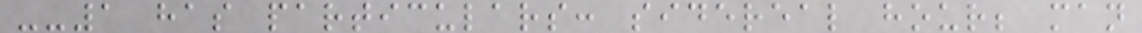--1 has particulars: sidereal hour; man
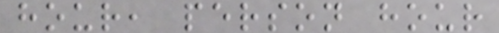hour, person hour
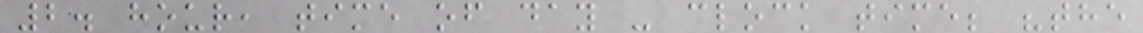2. hour, time of day - clock time; "the
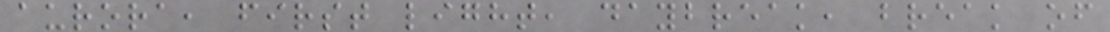aurora, first light, daybreak, break of
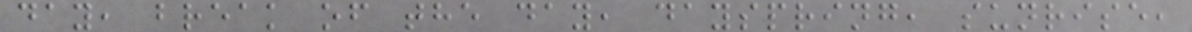day, break of the day, dayspring, sunrise,
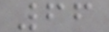66
